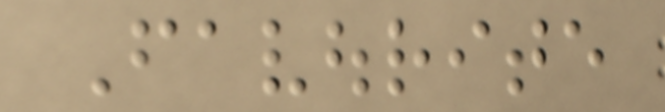Favourite
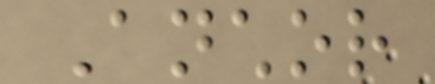Anchor
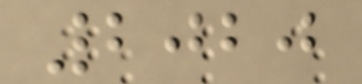2020
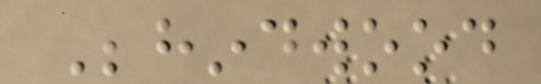Behindwood
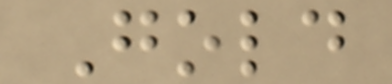Gold
